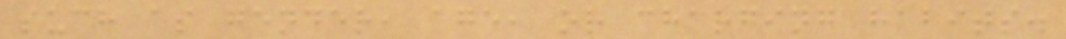such as gender, age, or charging habits.
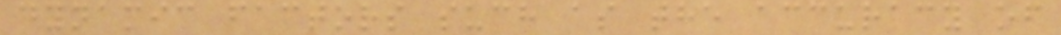dynamic factors such as the accuracy of
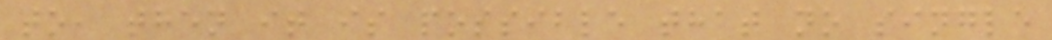to, then it is possible that no single
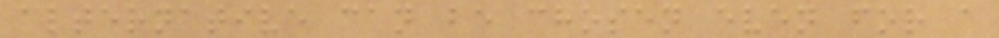alternative can be chosen even for a
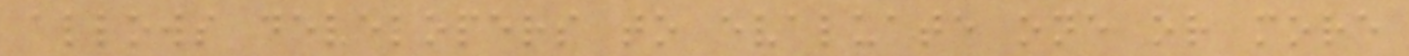allows developers to evaluate one or more
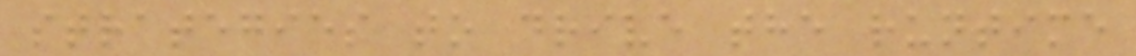strategies to drive the runtime
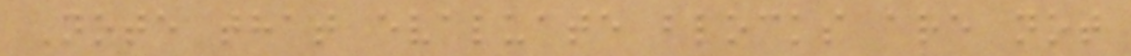Note that evaluate blocks are not
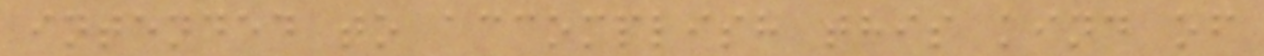intended to accomplish this kind of
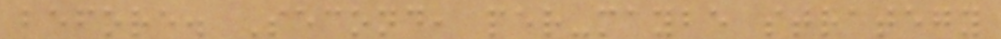before. Second, per-maybe strategy
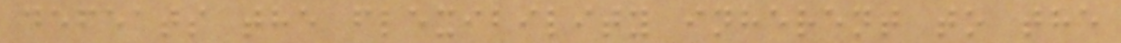defeats the flexibility inherent to the
